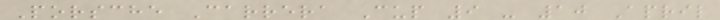Porsche Carrera Cup 9 - 10 April
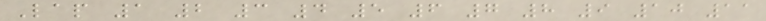Lap 1 2 3 4 5 6 7 8 9 10 11
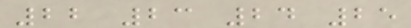22 23 24 25
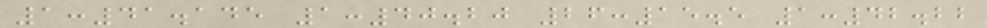1:41.145 1:40.20 26:15.5 1:42.22
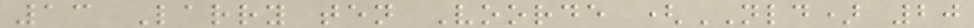13 Larry ten Voorde (NLD) 20
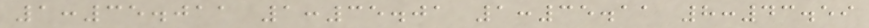1:35.011 1:35.01 1:35.11 8:43.59
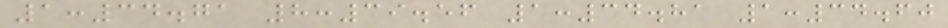1:34.71 8:39.56 1:34.81 1:34.60
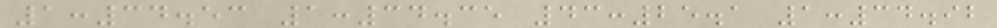1:34.53 1:34.35 43:25.1 1:34.92
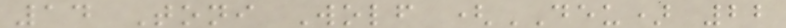14 Toni Wolf (DEU) 22
